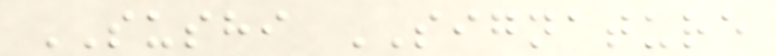SUSHI SIGNATURE
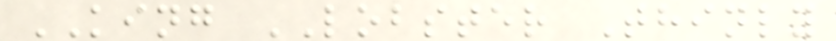KING LOBSTER Thinly
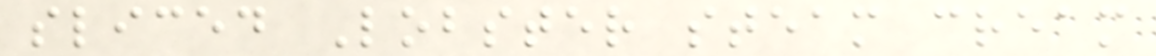sliced Lobster steam cream
